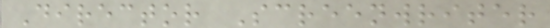Director Screenwriter
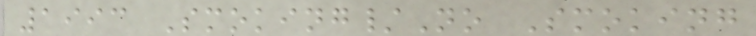1993 Smoking/No Smoking
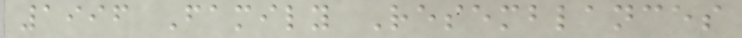1996 Family Resemblances
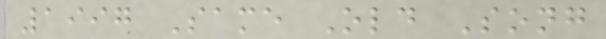1997 Same Old Song
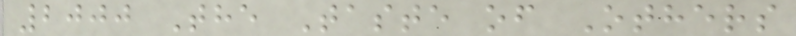2000 The Taste of Others
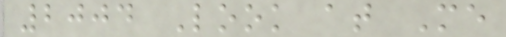2004 Look at Me
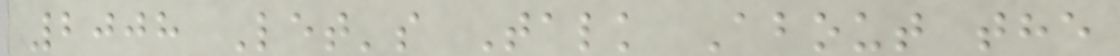2008 Let's Talk About the
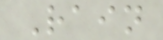Rain
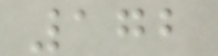172
